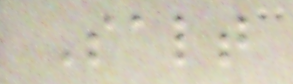Salt
